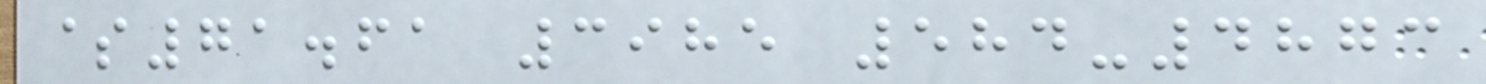$71.61 3985 584-4873
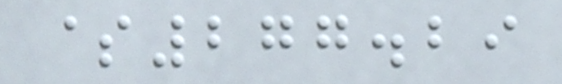$277.29
